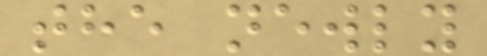the newly
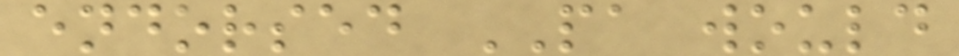endorsed PA would
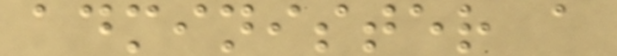administer a
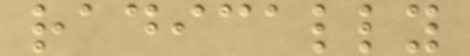radically
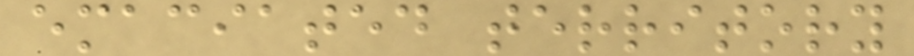emaciated territory
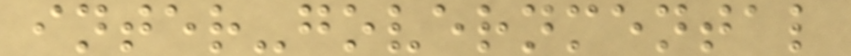inter-governmental
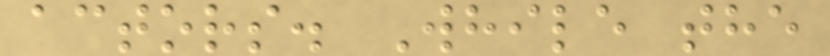actors. While the
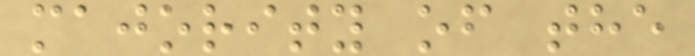majority of the
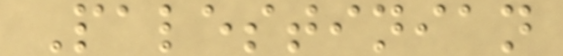Palestinian
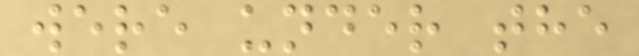were under the
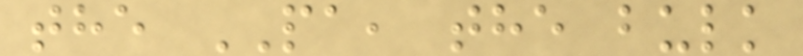the PA, the bulk
